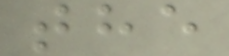the
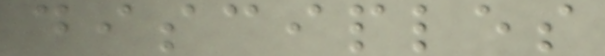disciples
